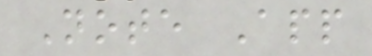Note App
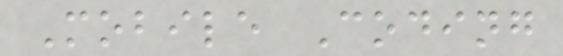Mobile Coding
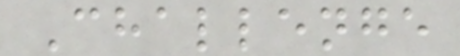Challenge
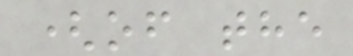(of the
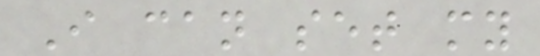I can set my
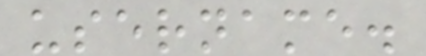username.
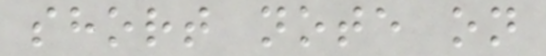short note on
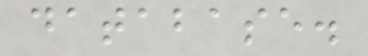database.
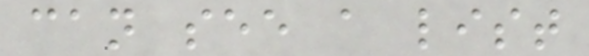can see a list
